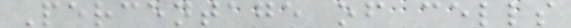Percentage of cells
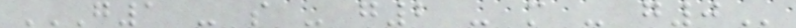G1 - S - G2 - M - G0
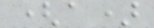(a)
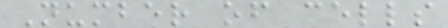Number of cells
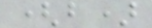(b)
